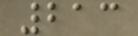213
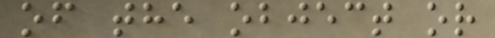of the object or
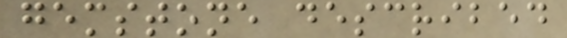gemstone described
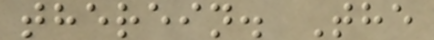therein. The
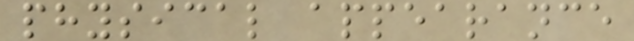physical appearance
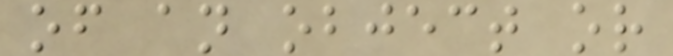of an object or
